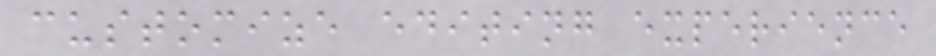customize editing experience
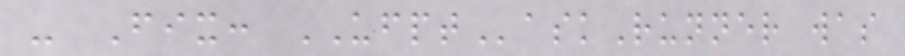- Fix: UFPTaskRunner was
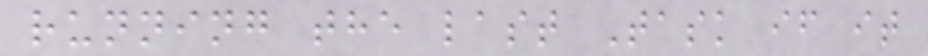running the last Task if it
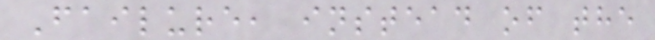Failure, instead of the
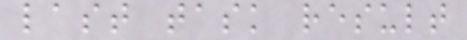last task result
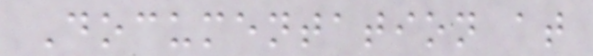Documentation at
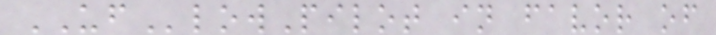UFlowPilot in favor of
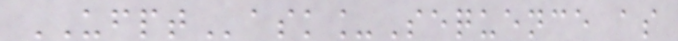UFPTask_Sequence as
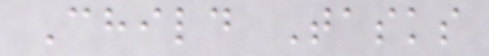Child Tasks
